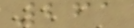261
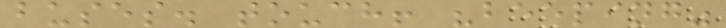buses. touch! "beeping"
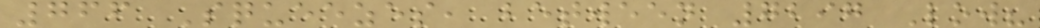766 Squeezes, between 7297 Low?
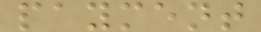payment
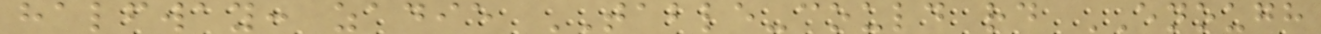halfway: zadie TABLE-could rd ENOUGH
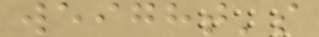weight's
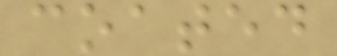coated
